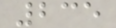235
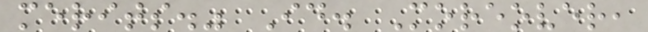merits." Id. Moreover,
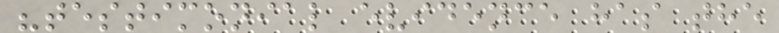"testimonial evidence has the
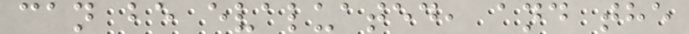can be evaluated, and the
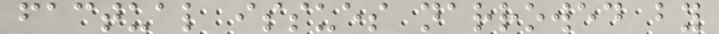factual issues narrowed by
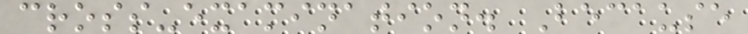cross-examination. Because
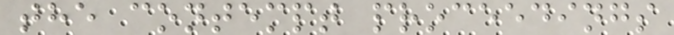the contempt proceedings
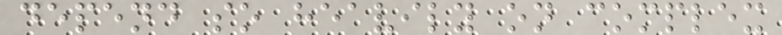depend so heavily on complex
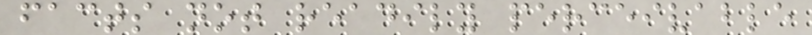facts not readily perceivable
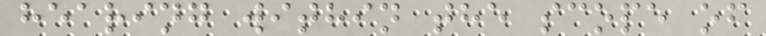hearing within the scope of
